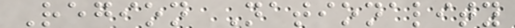Region Nationality
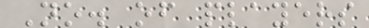No. of players
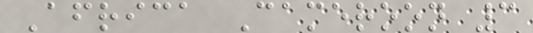Africa Cameroon 3
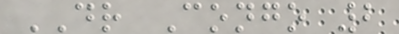DR Congo 2
